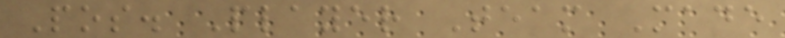Pos. Player Team Made
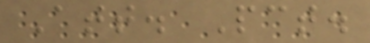Att. Pct.
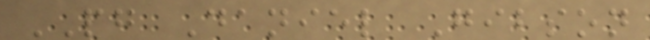PG Daniel Gibson
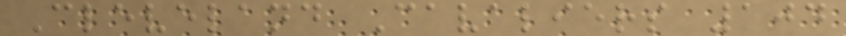Cleveland Cavaliers 104
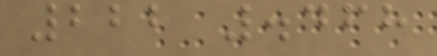222 .468
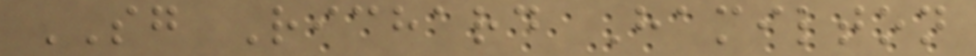SG Richard Hamilton
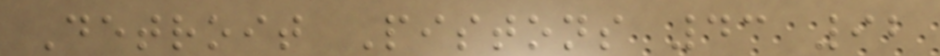Detroit Pistons 43 92
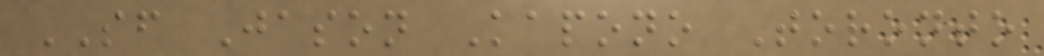SF Jason Kapono Toronto
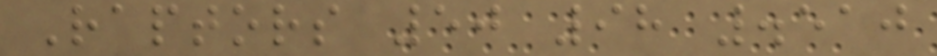Raptors 50 98 .510
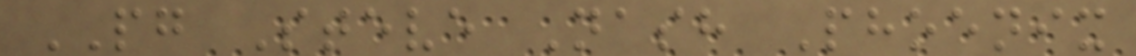PG Steve Nash Phoenix
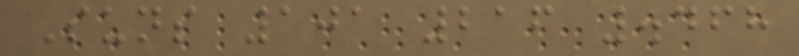Suns 101 216 .468
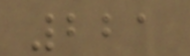221
